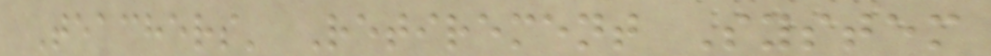Teachers' Retirement System
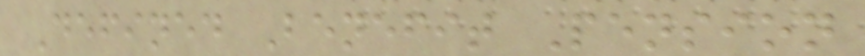Defined Benefit Pension
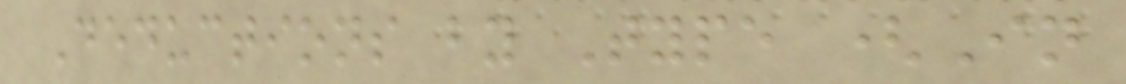Deductions by Type (In
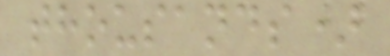thousands)
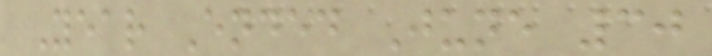Year Ended June 30
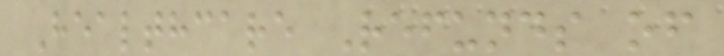Healthcare Refunds of
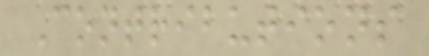Contributions
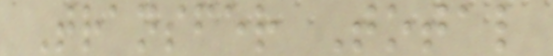Transfer Total
